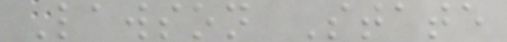Lawson State
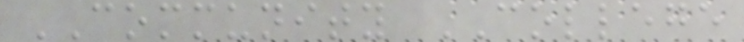COMMUNITY COLLEGE
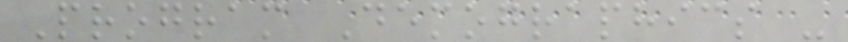Program Demographics -
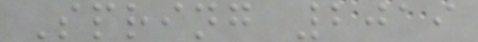Spring 2019
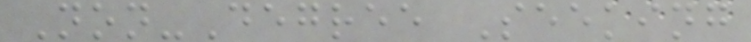Non-Degree Seeking
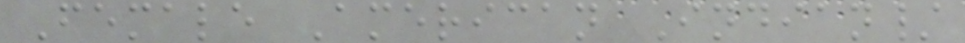Female American Indian/
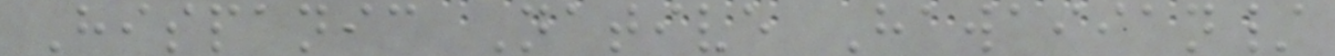Hispanic Native Hawaiian/
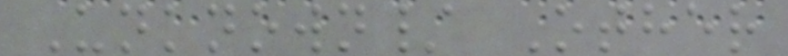Unknown/ Other
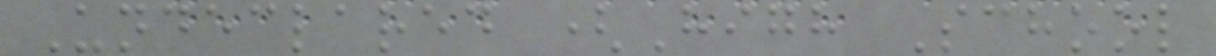Undeclared (High School
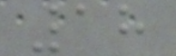18
